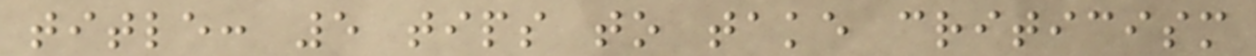title: 5 tips to take criticism
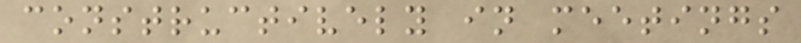constructively in meetings
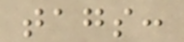tags:
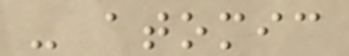- atomic
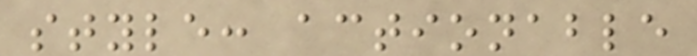style: actionable
